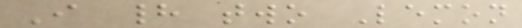I had two Lemon
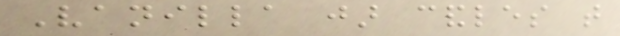Vanilla jar candles that
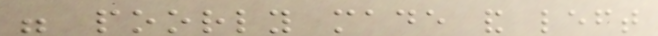were poorly made and left
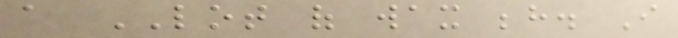a LOT of wax behind. I
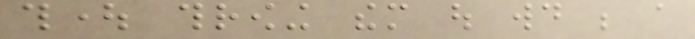thought throwing them out would be a
